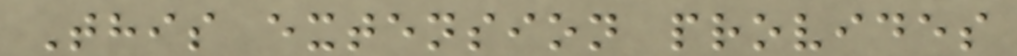This extension provides
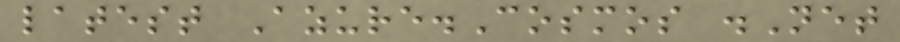latest Azure.Cosmos .Net
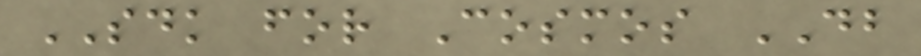SDK for Cosmos DB
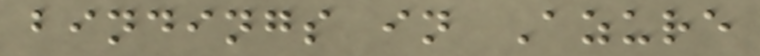bindings in Azure
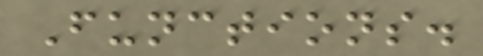Functions.
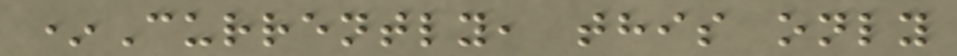*Currently, this only
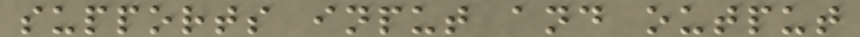supports input and output
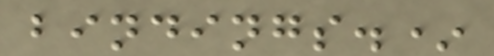bindings.*
